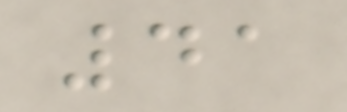41
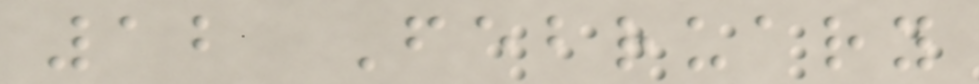12 February
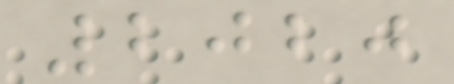2020
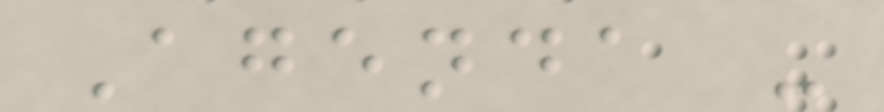Agenda -
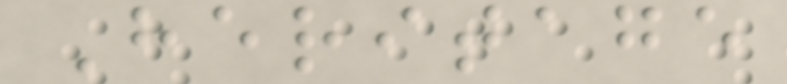Heritage
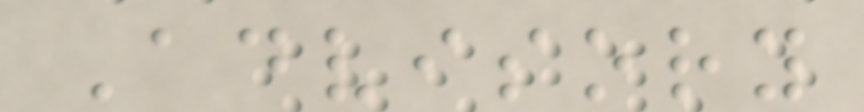Advisory
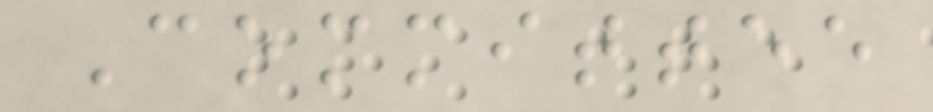Committee
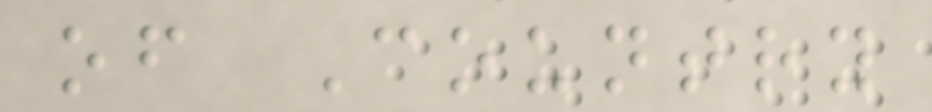of Country
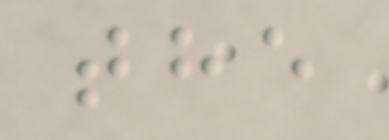the
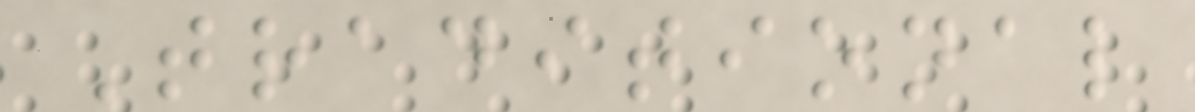Traditional
